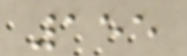155
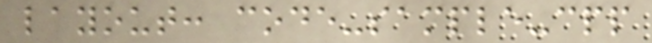layout: code-sample-cpp
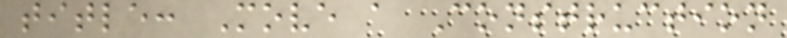title: Move a Construction
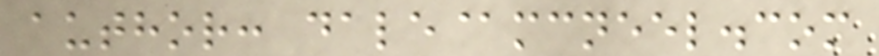author: dale@mcneel.com
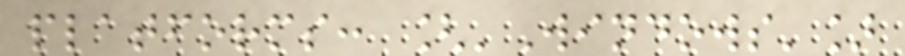platforms: ['Windows']
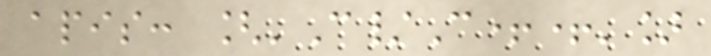apis: ['C/C++']
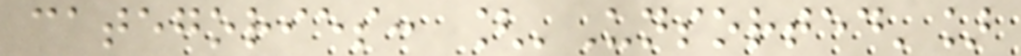categories: ['Unsorted']
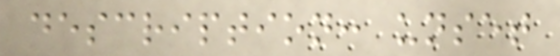description: unset
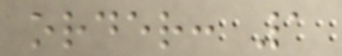order: 1
